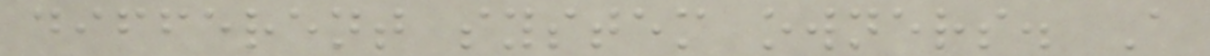different system owners. A
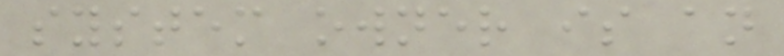system owner is an
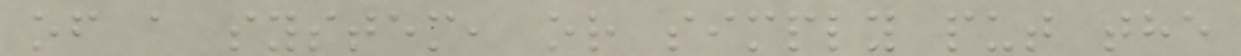of a system, or simply put the
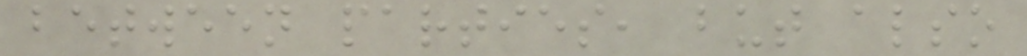between parties, but also
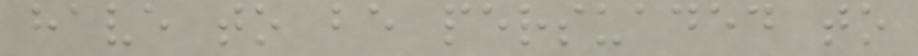have to be persuaded to
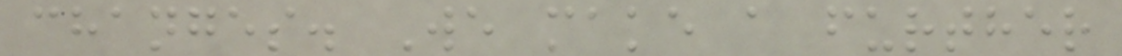changes. We make a further
